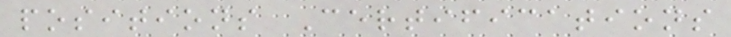positions Certifications
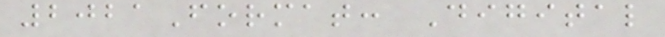2021Format: Digital
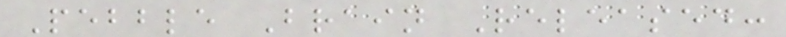Pebble Brain Released:
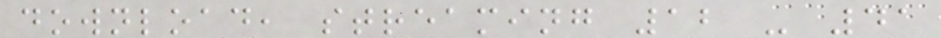download, streaming 12 - 41
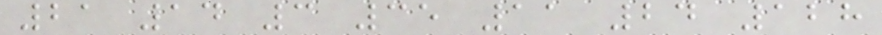21 14 3 35 11 24 128
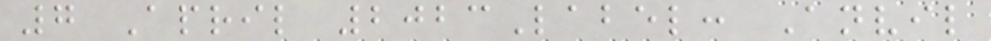7 April 2023Label: Anvil
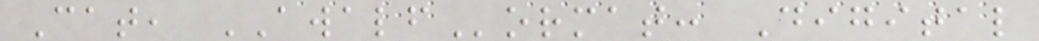Cat, AWALFormat: Digital
